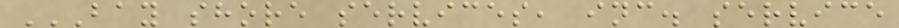BAY SHORE SERVICES, INC. SERVICE
